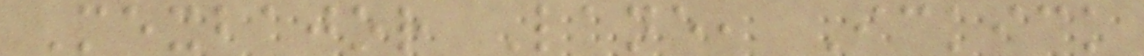Mexbajor Lane, Ickick
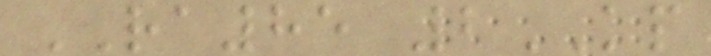RA85 2KP
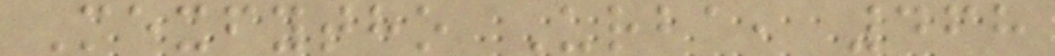Mexfytho Urba, 468
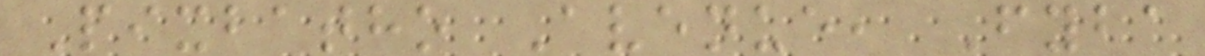Pixbatho Avenue, Fyba
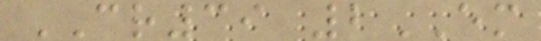CR39 2EM
